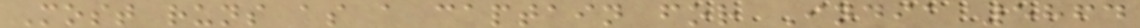Most runs as a captain for India 5864
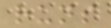runs
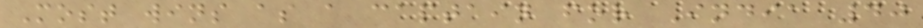Most wins as a captain for India 40
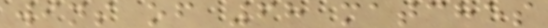wins of 68 matches
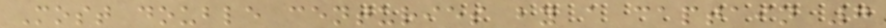Most double centuries by a captain 7
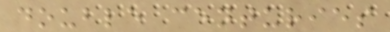double centuries
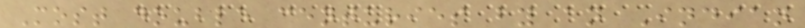Most double centuries by an Indian
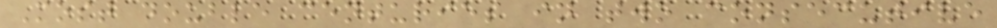Most double centuries in two consecutive
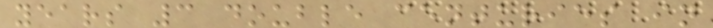years 3 double centuries in
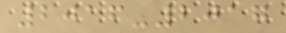2016-2017
